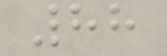88
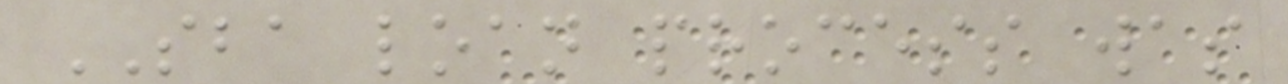SBA loan process was
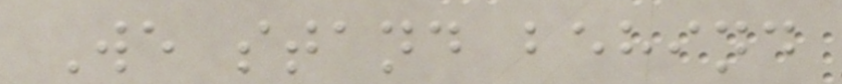We stand behind
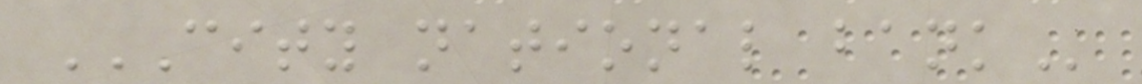CITY NATIONAL BANK
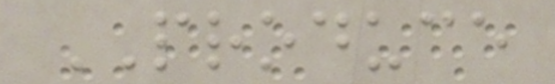PRODUCE
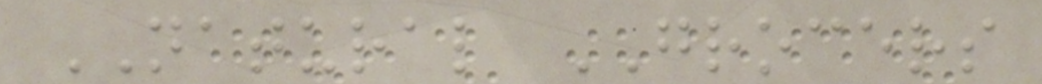NATURAL GROCERS
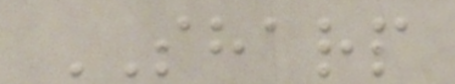SHARP
